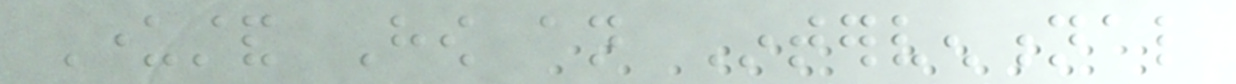Understand How an Interventional
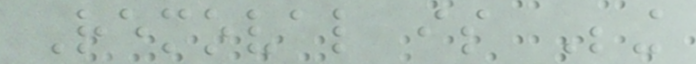Removal is Being
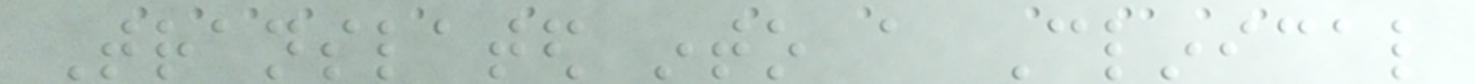Translated into a Clinical
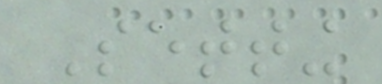Setting
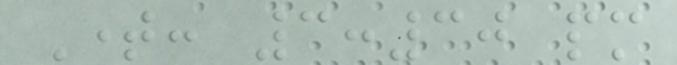Time: 3:30 pm
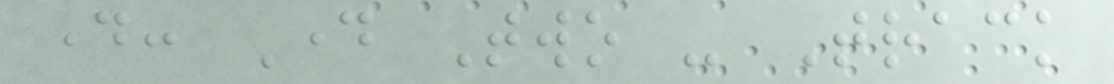day: Day Two - Track
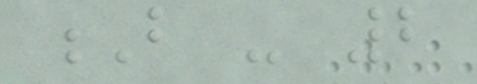B - 2
